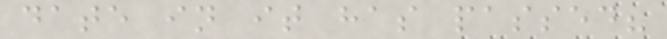date in it has passed?
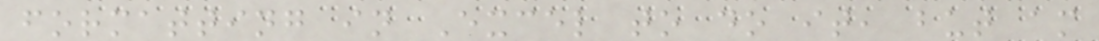formatting in Excel to do it, but am
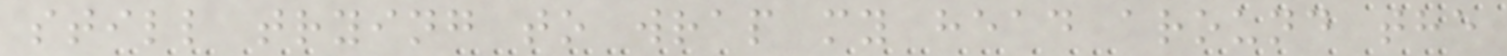still trying to wrap my head around the
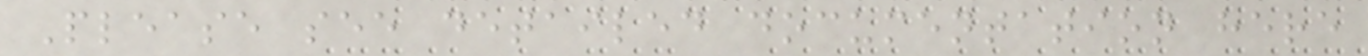Please see detailed documentation here
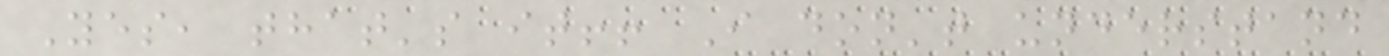Yes, that's it!! I don't understand
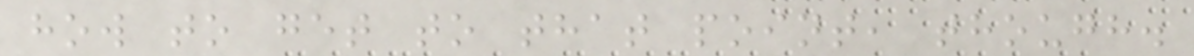how to get to that point, though.
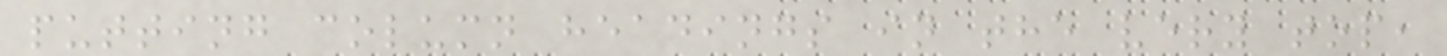putting column headings in the very top,
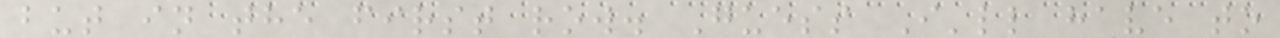but in the first row. Guess I'll have to
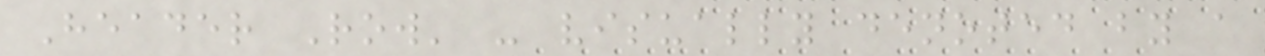Header Row' - visually denoted by a
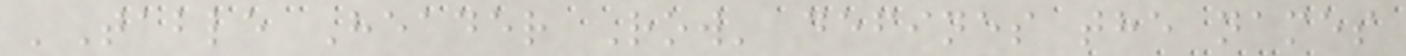'Table Header Row' defines the names
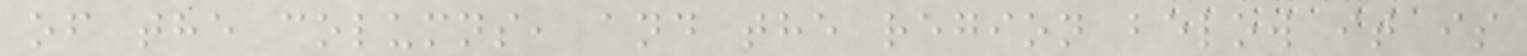of the columns, and the region below it is
